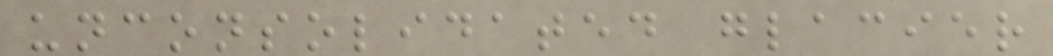unconsolidated glacier
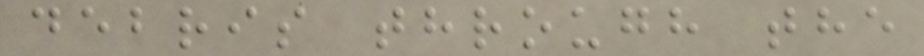debris through the
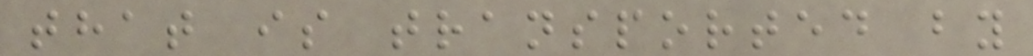that is transported by
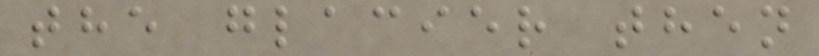the glacier then
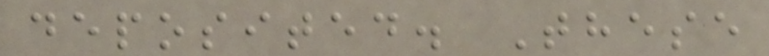deposited. These
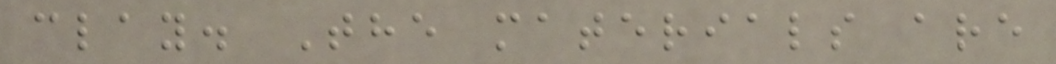clay. The materials are
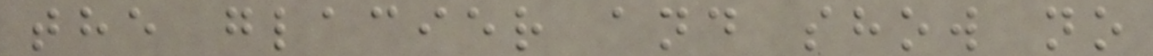the glacier and show no
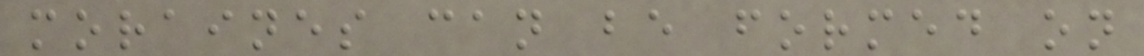moraines can be formed on
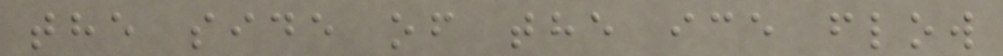the side of the ice flow
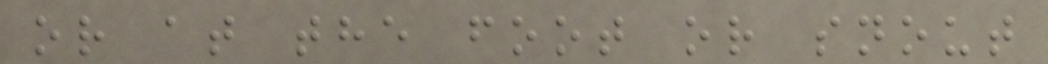or at the foot or snout
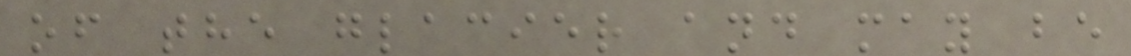of the glacier and may be
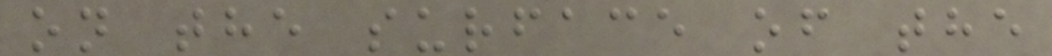on the surface of the
